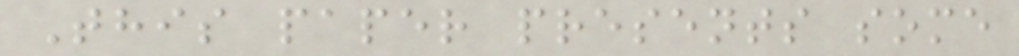This paper presents some
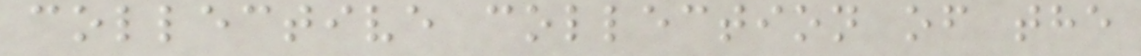collective collection of the
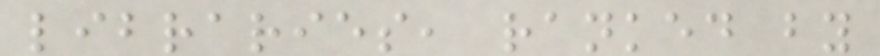libraries, ranked by
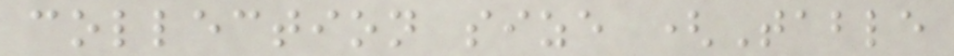collection size (Table
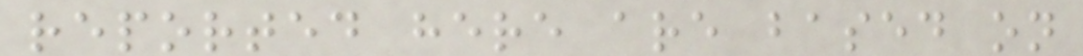reported here are based on
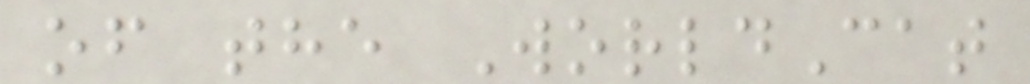of the WorldCat
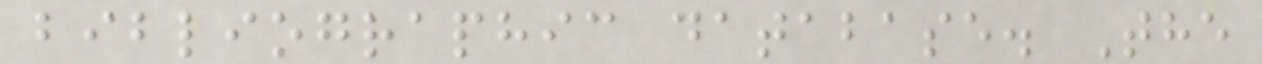bibliographic database. The
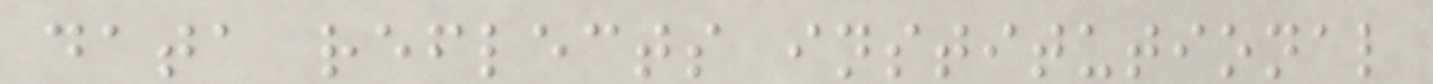data reflects institutional
